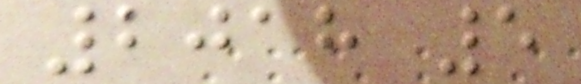2018 5
